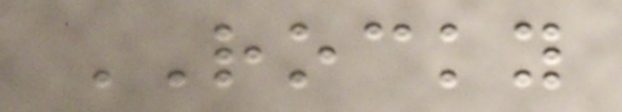ROCKY
